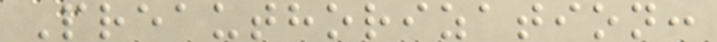Preauthorization:
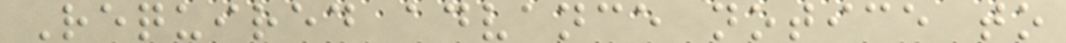Required advance notice to
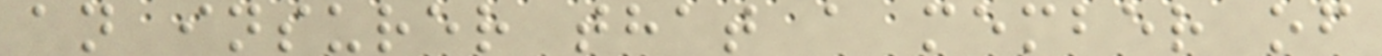an insurer that a member of
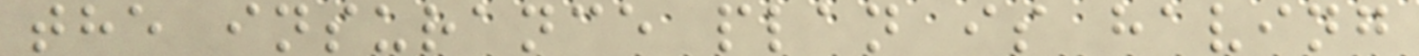the insurance plan is having
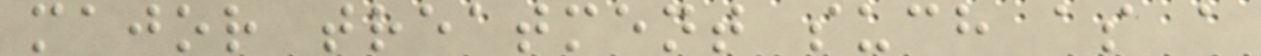major treatment such as a
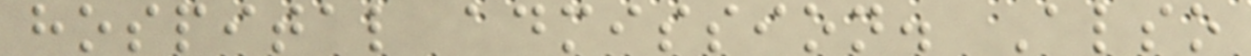hospital admission. Also
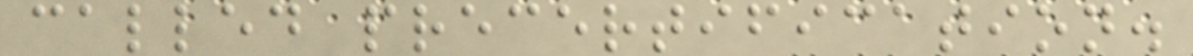called precertification.
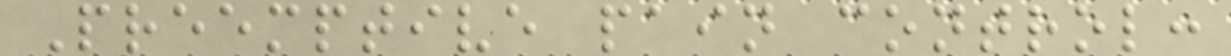Preemptive pain control:
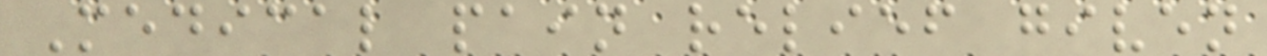Medical pain relief given
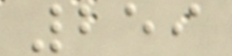259
